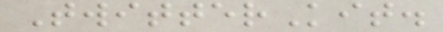TwitterKit.
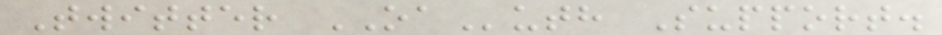Twitter OAuth Support.
